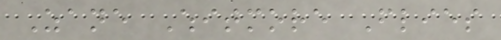Zane Whitmore Flies
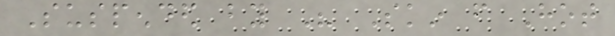Suspended by His Skin from Hot
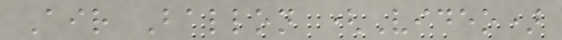Air Ballon (Video)
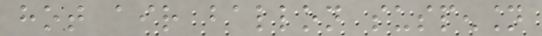hot air ballon suspension
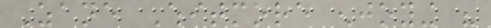Zane Whitmore enjoying his
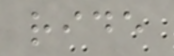ride
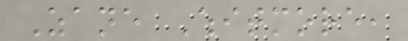Zane Whitmore,
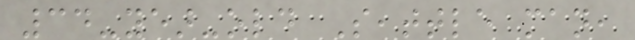34-year-old Seattle man,
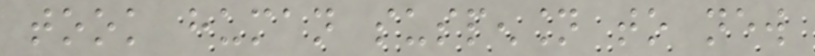took human suspension to new
